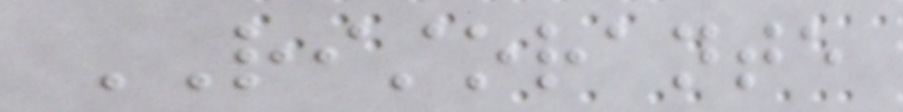RISTORANTE
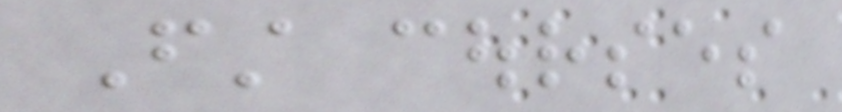First courses
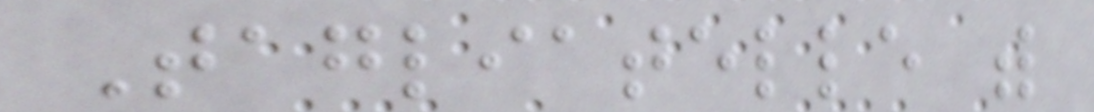Tagliatelle with
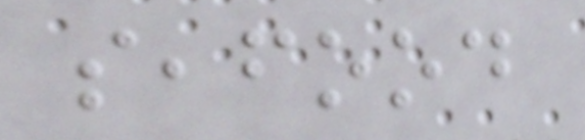seafood
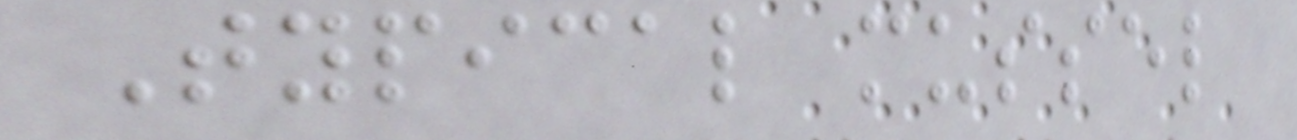Typical mussel
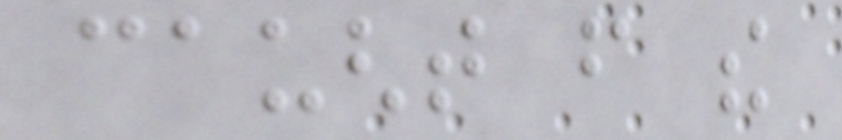caught from the
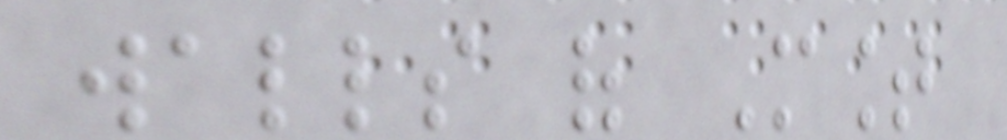walls of Mount
